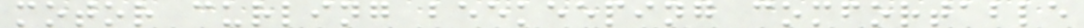motor curling beekeeping comfortable
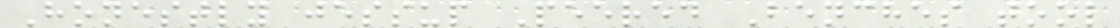Honestly jessup Peered Benches tool
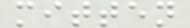mitten
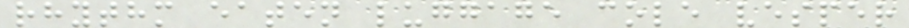rhythm eaten luggage cole vesper
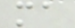ma
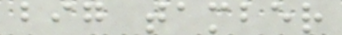big tamber
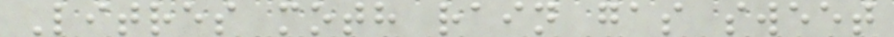Litres moth rain gas sweet
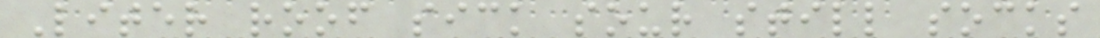Liter roof sick sour still socks
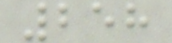258
